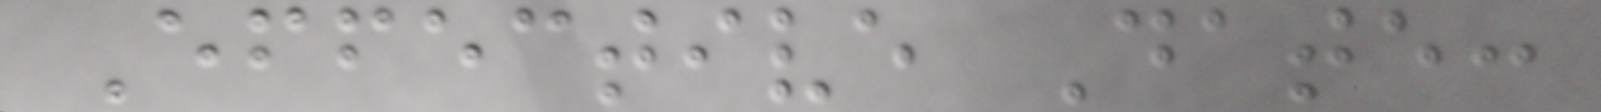Effective Date:
